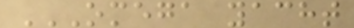OMEGA YACHT
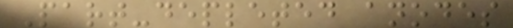Part-depleted anodes
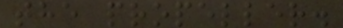the propeller.
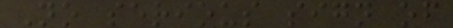No serious sign of
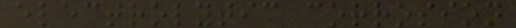electrolytic corrosion
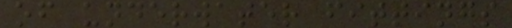of underwater fittings
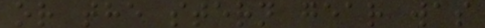or the stern gear was
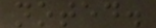noted.
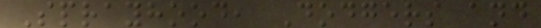Sprayhood, Dodgers and
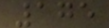175
